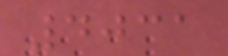4031
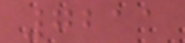7211
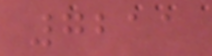7211
